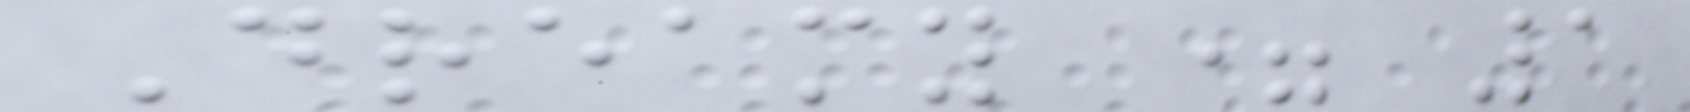Dreamy = 1
